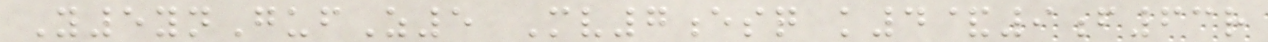Y5ynGufZ5 Mv7esq k4&9f63r
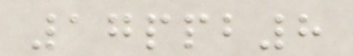17ppb8
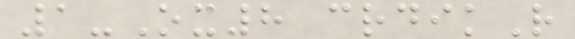1-Ox8 crdikR
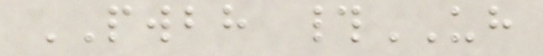PWBH #UH
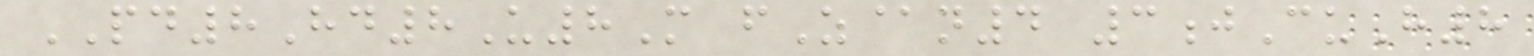PD8Hd8U8M fZ@n4 3jCuH8
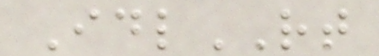IdlRT
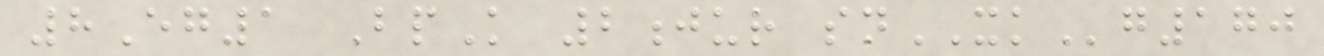8Eg1 BpK 2jur snXKg170
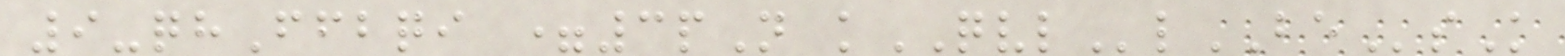9-qhFfbqi =3pN kQVLlBEsK
